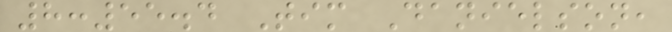8:55.4 Tim Danielson,
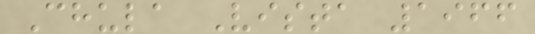Chula Vista 1966
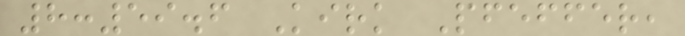8:59.6 Kirk Pfeffer,
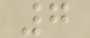7
